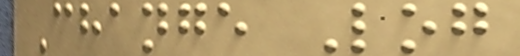Change Log
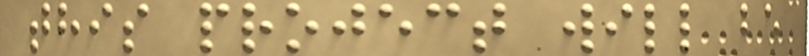this project will be
